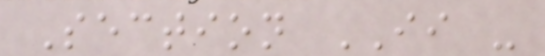Section II -
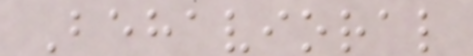Behavioral
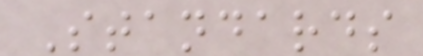Standards
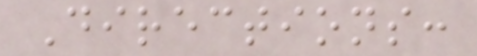Directions:
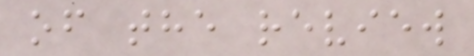of the review
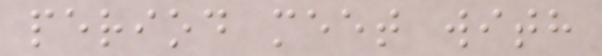period meet with
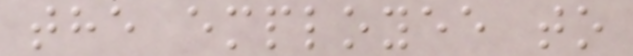the employee to
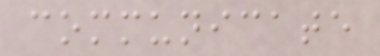communicate
